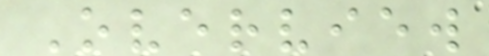Overview
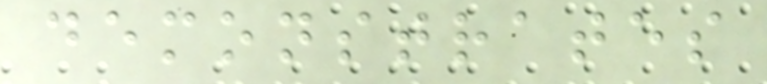demonstrates
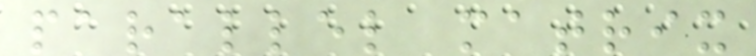parallel matrix
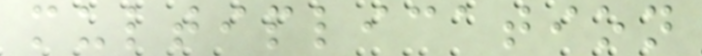multiplication
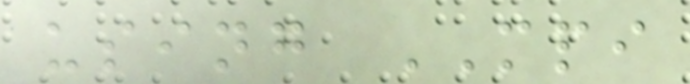using MPI
